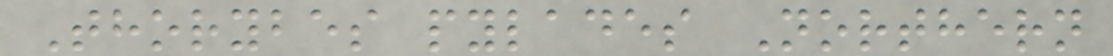Thorybes pylades Northern
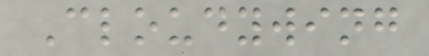Cloudywing
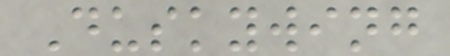Duskywing
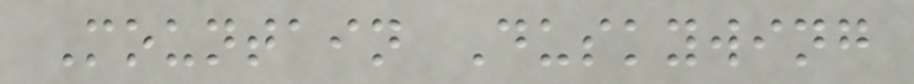Mountain Duskywing
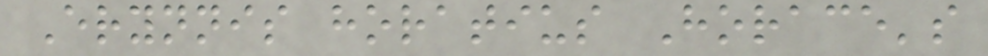Erynnis horatius Horace's
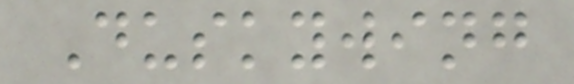Duskywing
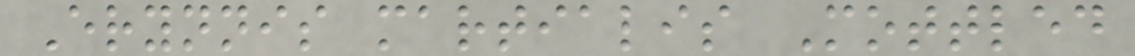Erynnis martialis Mottled
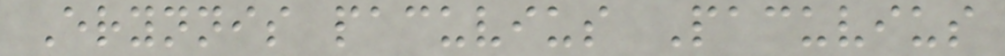Erynnis pacuvius Pacuvius
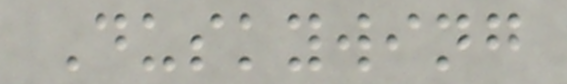Duskywing
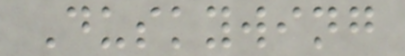Duskywing
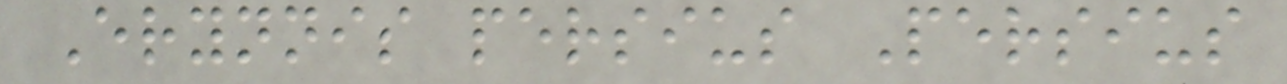Erynnis persius Persius
